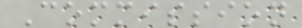Commission
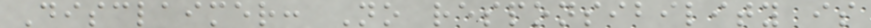Disclaimer: No responsibility is
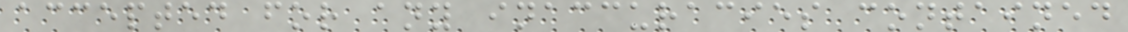accepted for any inaccuracies contained
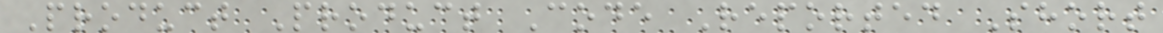Product Product Code Reported Short
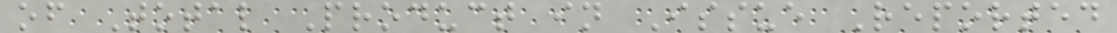of Total Product in Issue Reported
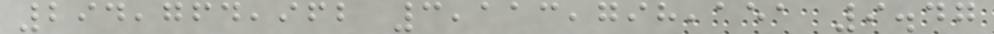294,764,962 3,113,798,151 9.47
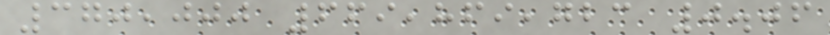370,000 669,869,723 0.06
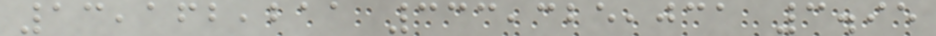13,162,211 333,325,031 3.95
